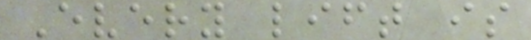Every lift is
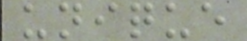unique
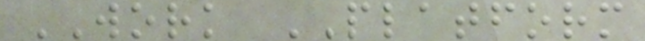WORK PLATFORM
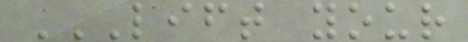LIFT YOUR
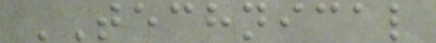TECHNICAL
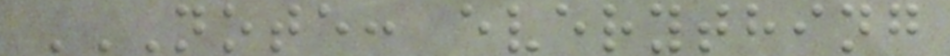NOTE: EVERYTHING
